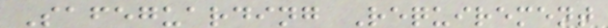Safeguarding Requirement
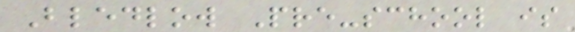Bledlow Pre-school is
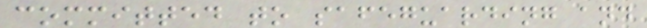committed to safeguarding and
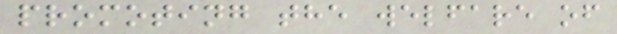promoting the welfare of
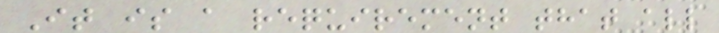It is a requirement that all
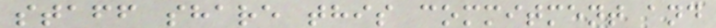staff share this commitment and
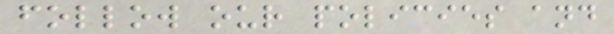follow our policies and
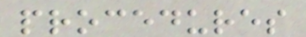procedures
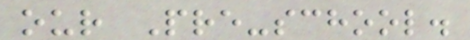our Pre-school.
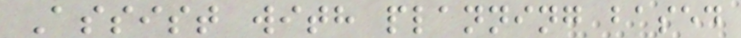Assist with planning based
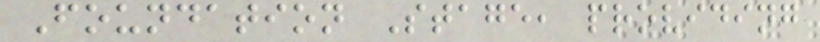Foundation Stage, providing
